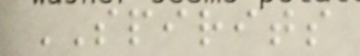SPIRITS
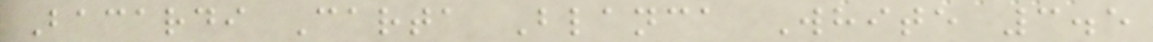Bacardi Carta Blanca White 3.5
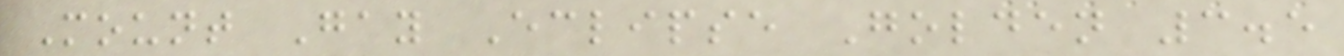Mount Gay Eclipse Golden 3.5
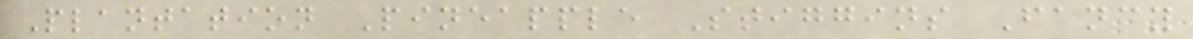Plantation Pineapple Stiggins Fancy
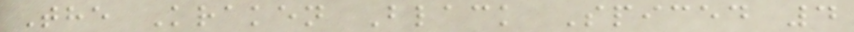The Kraken Black Spiced 4
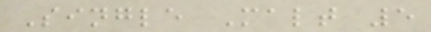Single Malt 5
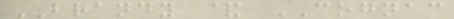BRANDY & COGNAC
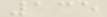135
